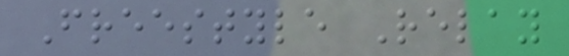Freestyle Relay
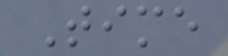Time
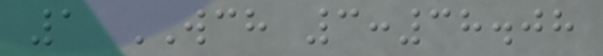1 WCH 3:38.08
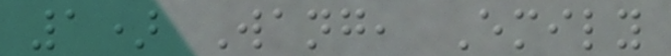1) Wang, Emily
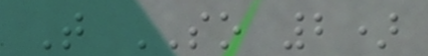T SO 2)
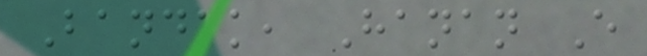Bandak, Hanan E
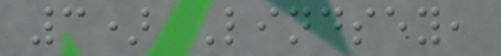3) Lindsey,
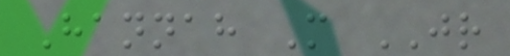Hannah M JR
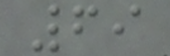69
